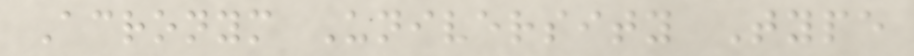Acronym University Type
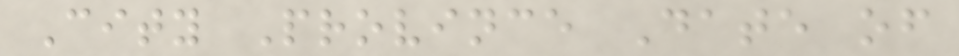City Province Date of
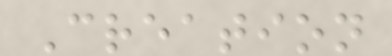Creation
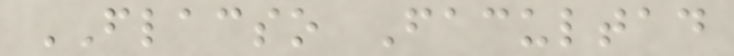FLACSO Facultad
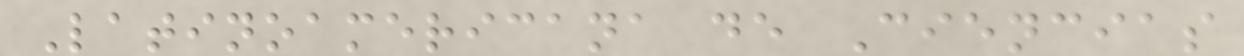Latinoamericana de Ciencias
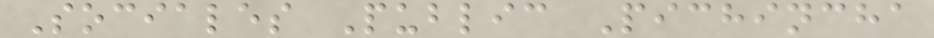Sociales Public Pichincha
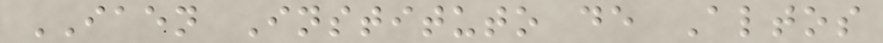IAEN Instituto de Altos
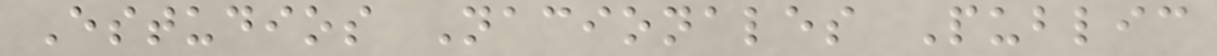Estudios Nacionales Public
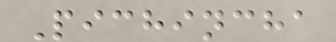Pichincha
